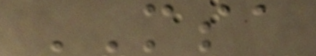MSA
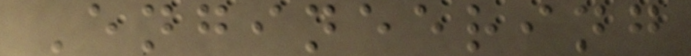Engineering
